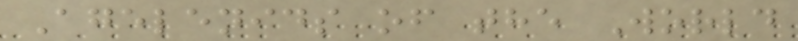Agelenids of the World
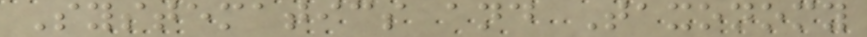Systematics and Taxonomy
